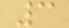3
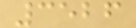3526
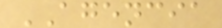AGENCIA
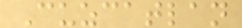Cuzcatlan
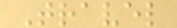Travel
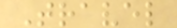Travel
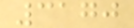3170
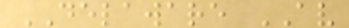DELAWARE AV
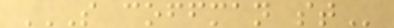S COFFMAN ST
